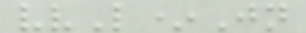vvL*Jn
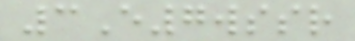3E7wssr
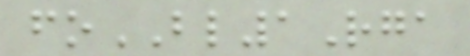foBL1Rga
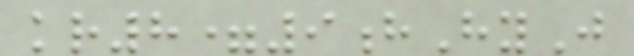kr8=9hHyJ
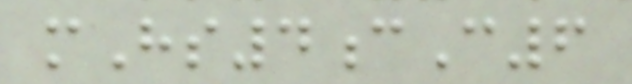mHs4cC6
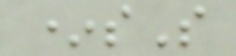*sS
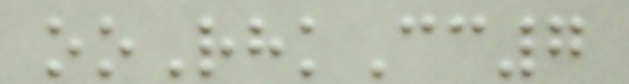ooRhkCc7
